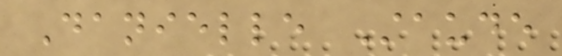Danielle Staude
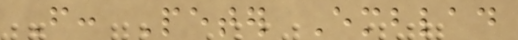From: Peter Emblad
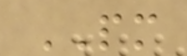PM
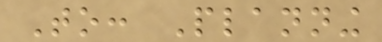To: Planning
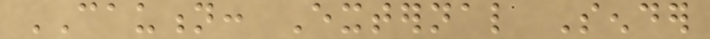CAUTION: External Sender
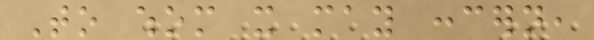To whom it may concern,
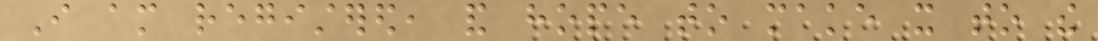I am registered, and hope to make it to the
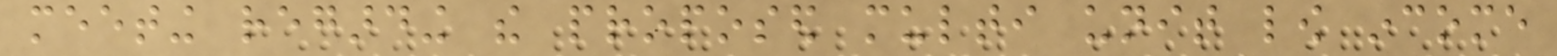meeting regarding the proposed multi unit low income
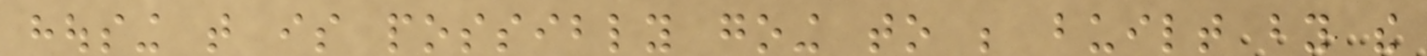housing that is possibly going to be built by the
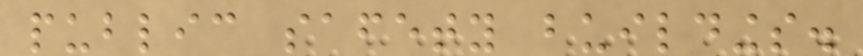public safety buildings.
